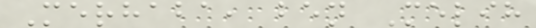Merhaba, ben Melih
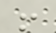!
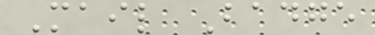Mail Badge
